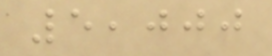5,000
